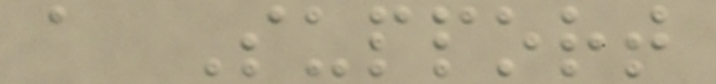a Support
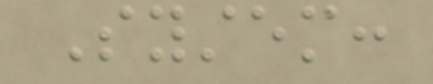System:
